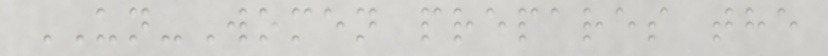UN-Women prepares the
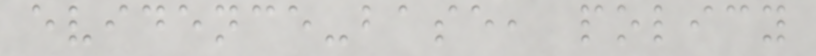evidence-base, policy
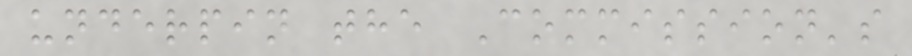underpin the Commission's
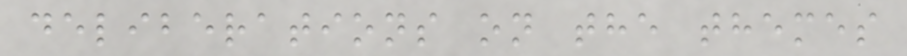deliberations on the themes
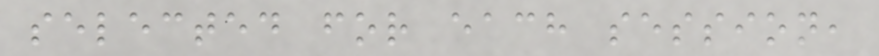selected for each session,
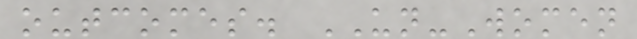outcomes. UN-Women
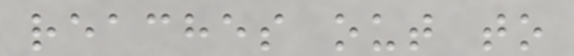reaches out to
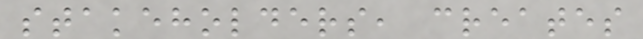stakeholders, creates
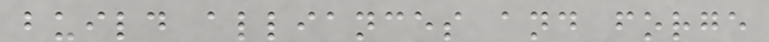build alliances and forge
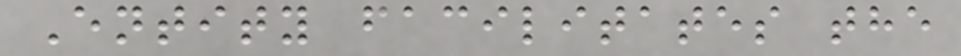Entity facilitates the
